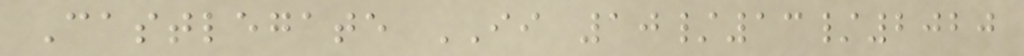Castlegate II 10/13/2020
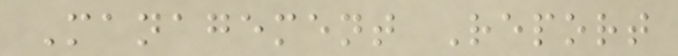Management Report
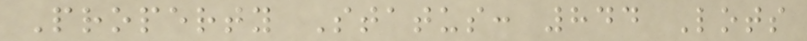Property Status: 844 Lots
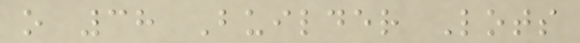o 38 Builder Lots
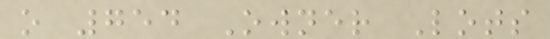o 754 Owner Lots
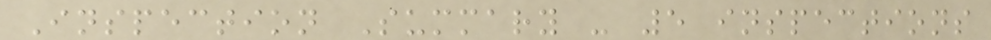Inspection Summary - 5 inspections
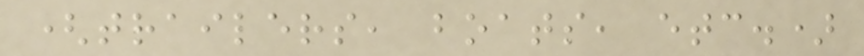(trailers, boats, etc.)
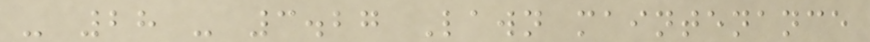- 28 - 3.27 Lawn maintenance
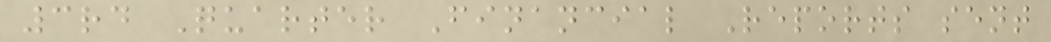3rd Quarter Financial Reports sent
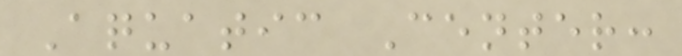Aquatic Center:
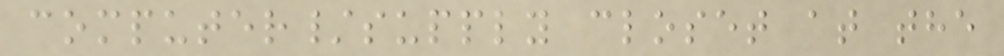computer/supply closet at the
